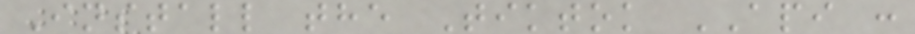Install the Tiktok API :
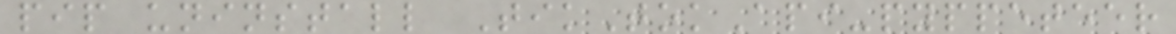pip uninstall TikTokApi-pyppeteer
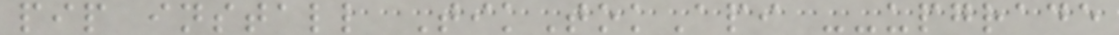pip install TikTokApi --upgrade
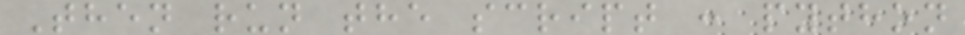Then run the script : python
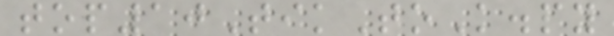top10TikToK.py
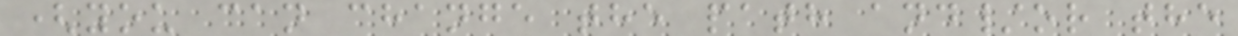(you can change the path and/or the
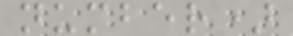number)
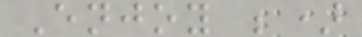Enjoy ;)
